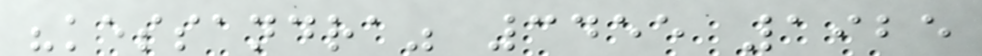"kessandra" 3455 1925
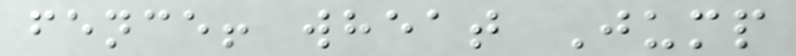fence! wheat Jump
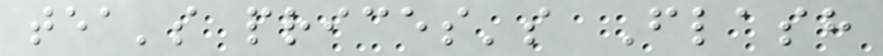tea's prices's Flash
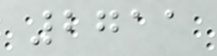2711
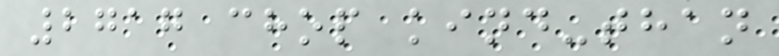2717 chop kind-than
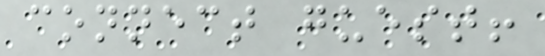connect guest!
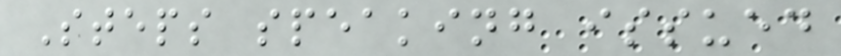Steps speaking issued
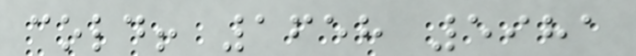cold! 1658 5981
